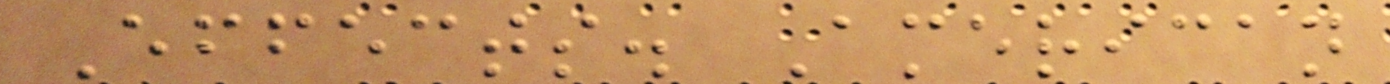Effects. American
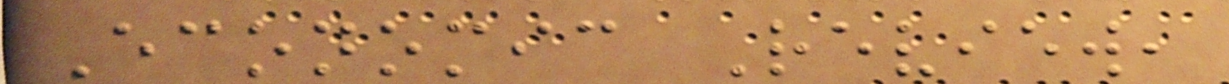Economic Review,
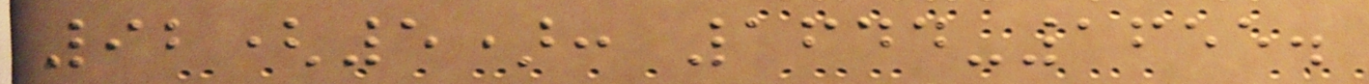92(5): 1644-1655.
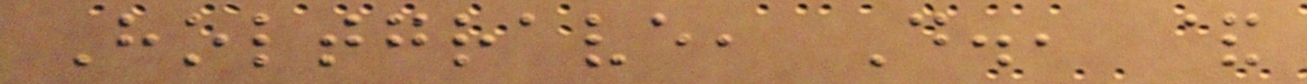Holtgrave, D., &
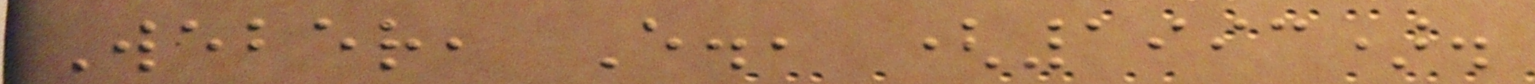Weber, E., (1993).
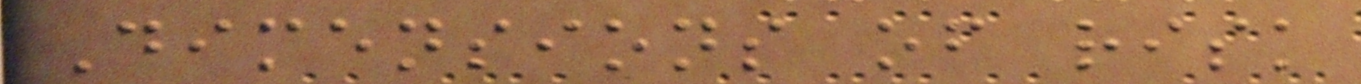Dimensions of risk
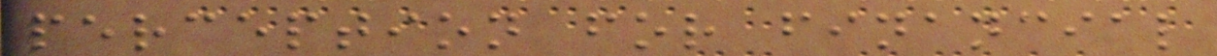perception for financial
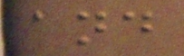and
